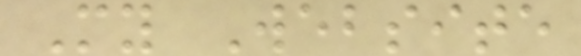My Website
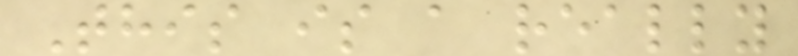This is a really
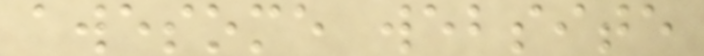awesome website
